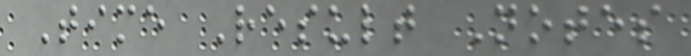Time Result Notes
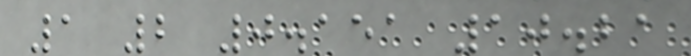1 2 0.151 10.21
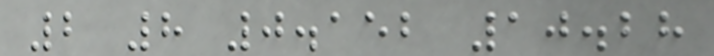2 8 0.152 10.28
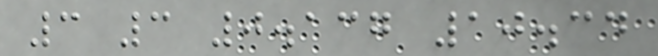3 3 0.137 10.34
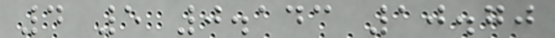4 5 0.143 10.70
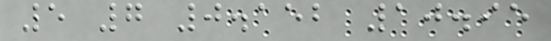5 7 0.152 10.95
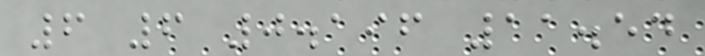6 6 0.196 11.54
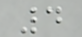4
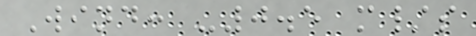Wind: -0.5 m/s
